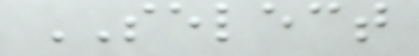SELECT
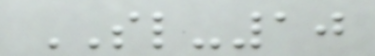SL-10
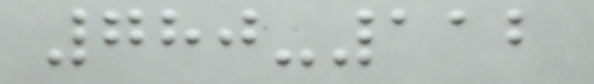780-112
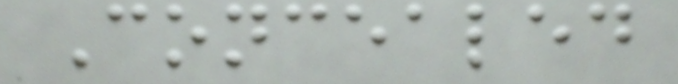Concealed
